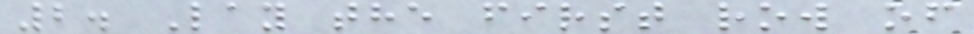2. Lay the first row of
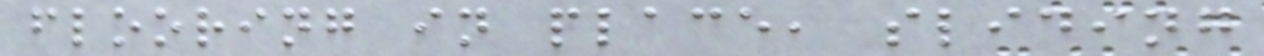flooring in place, sliding
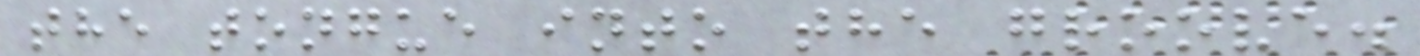the tongue into the groove.
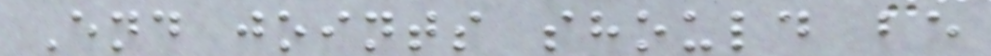End joints should be
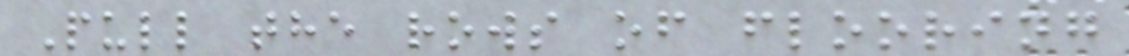Pull the rows of flooring
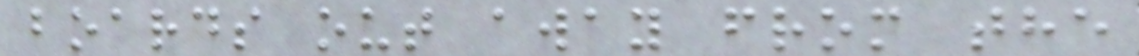boards out away from the
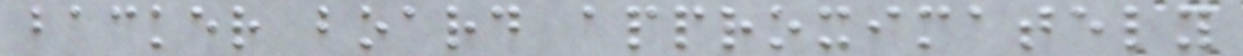backer board approximately
